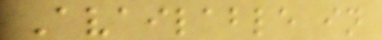Available in
